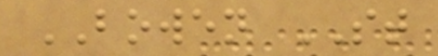BOWEN ST
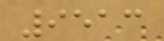9513
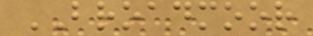BROADMOOR
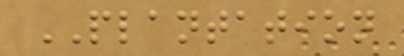PLANTATION
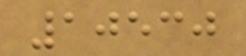10530
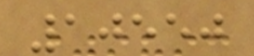10550
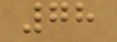78
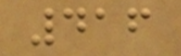416
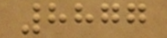8877
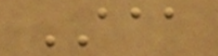AAA
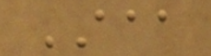AAA
